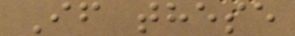If these
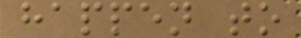happen to
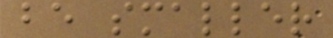be smaller
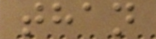than
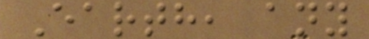Earth, any
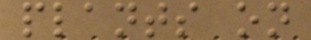plants on
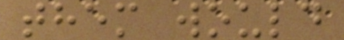them would
